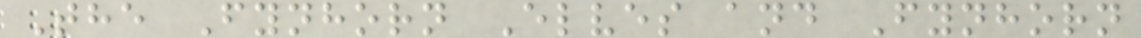The Fynhorn Elves and Fynhorn
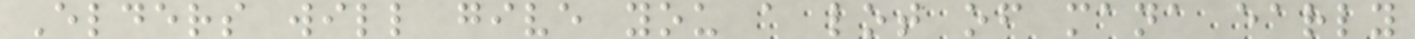Elders will give you a lot of mana early
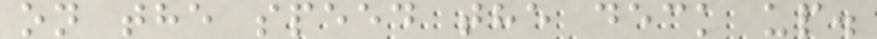on the speed the deck up.
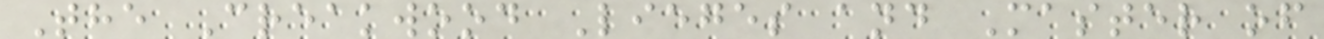The Creakwood Lieges and Master of
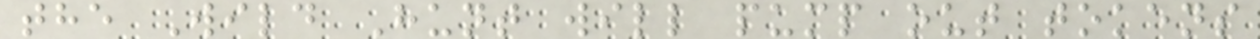the Wild Hunt will pump out tokens
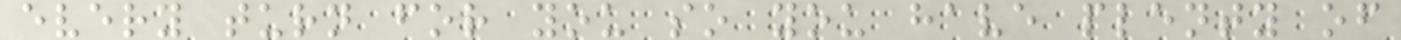every turn for you so you have plenty of
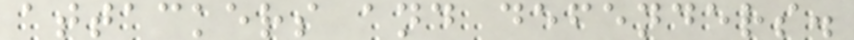attackers and defenders.
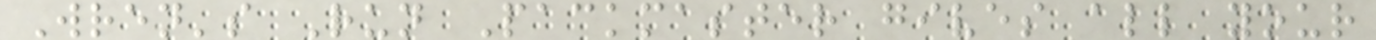Wren's Run Packmaster gives all your
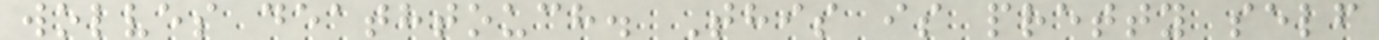wolves deathtouch. This is pretty self
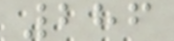286
